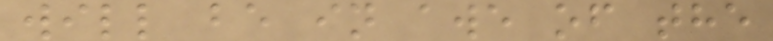will be in awe of the
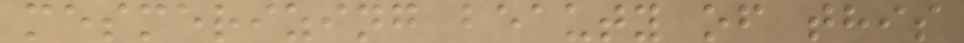mesmerizing beauty of this
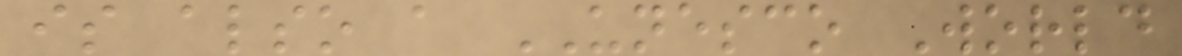is also a UNESCO World
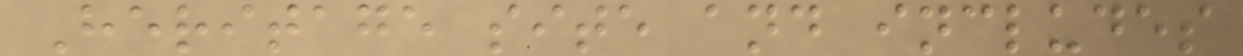Heritage site and includes
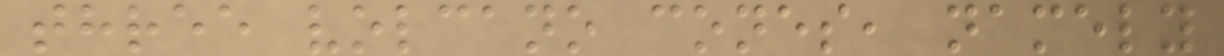three volcano cones, namely
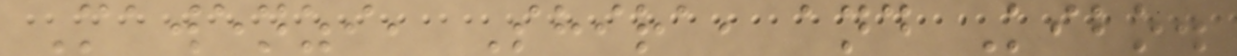Mawenzi, Shira, and Kibo.
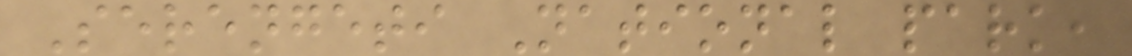Serengeti National park,
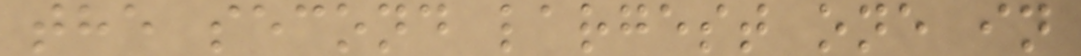the second largest one in
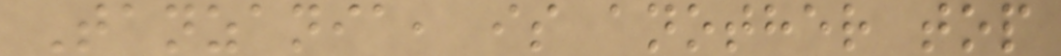Tanzania, is another top
